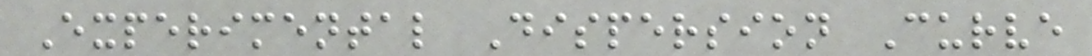Experimental Dispersion Curve
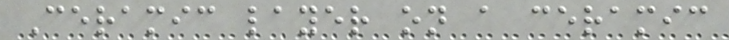Ceramic layer on a ceramic
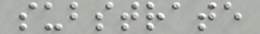substrate
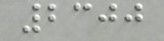2300
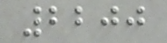2200
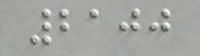2100
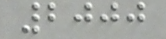2000
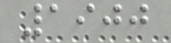1900
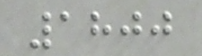1800
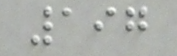197
